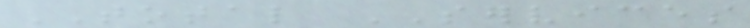TOTAL SERVICES
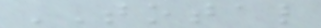TOTAL
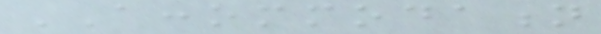ACCOMMODATION
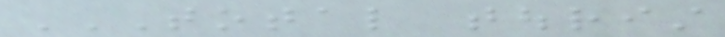TOTAL TOURIST
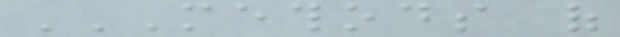METHODS OF
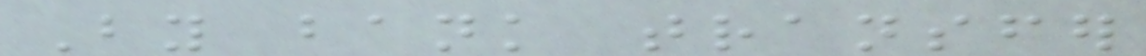By bank transfer
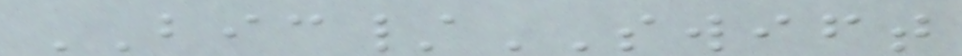BIC/SWIFT
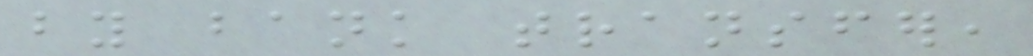by bank transfer,
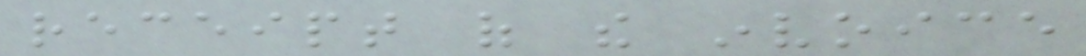receipt of the invoice
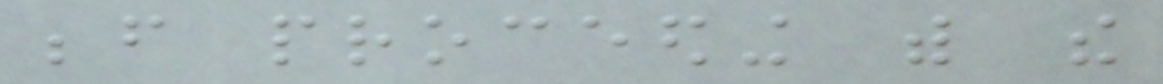before proceeding with the
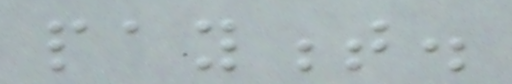payment.
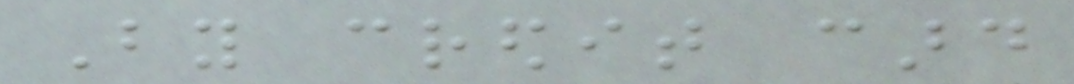By credit card
